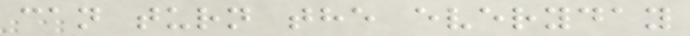can turn the everyday
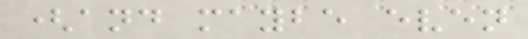(and maybe even
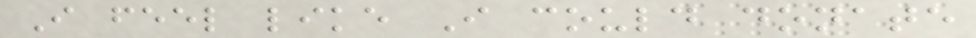I feel like I could donate
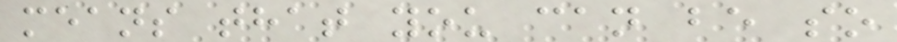means that you can be so
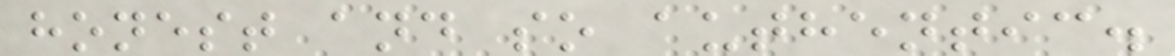honest and so authentic.
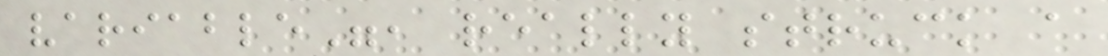variable", really struck a
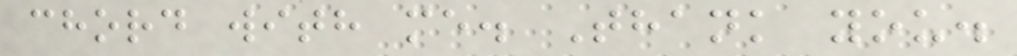chord with me. Thank you.
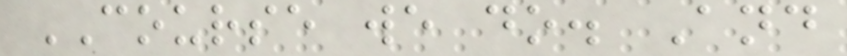COURSE we do. And
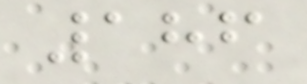186
